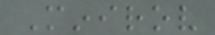Minirov
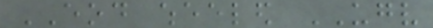EOD wheeled UGV
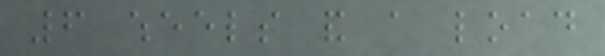6 wheels and a load
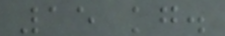15 kg.
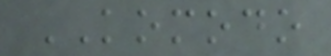KOMODO
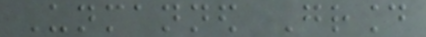Unmanned Ground
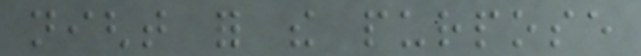night for the purpose
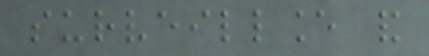surveillance and
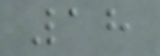18
